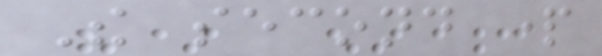The second part
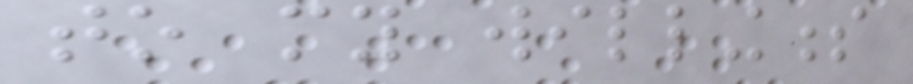to my willingness
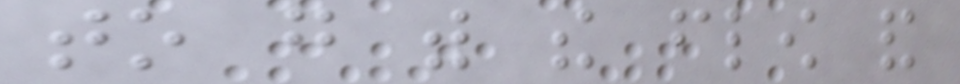to go with the flow and
